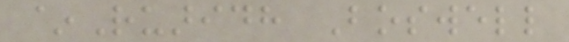~Ruaridh Boswell
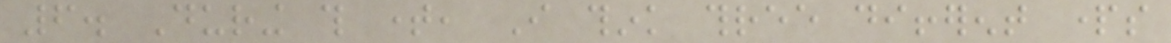6. During this time, I think three different parts
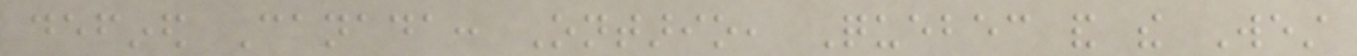defined Canada: Ontario, Quebec and the West
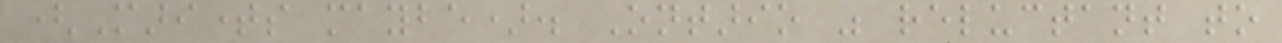(Maritimes maybe). Ontario was reluctant to
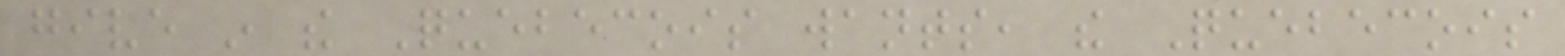give in the Quebecois wants, the Quebecois
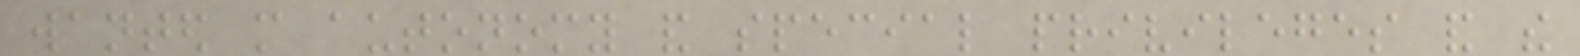wanted more autonomy and special privileges and the
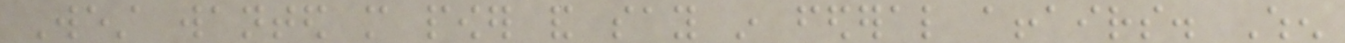West wanted more power and say in federal affairs. When
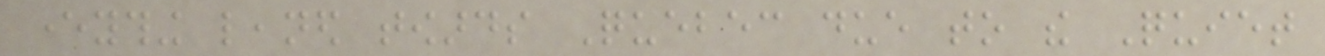everything leaned towards Quebec due to the Quiet
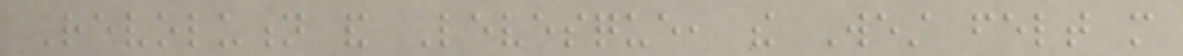Revolution and Levesque, the West felt more
